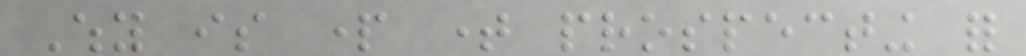Why is part time prospecting for
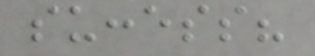success?
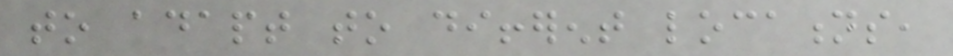to adapt to different locations,
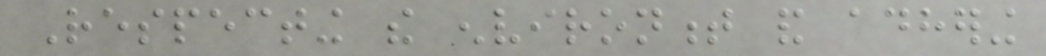Respecting the environment and adhering
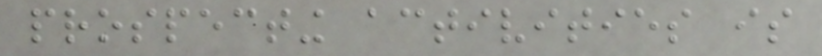prospecting activities is
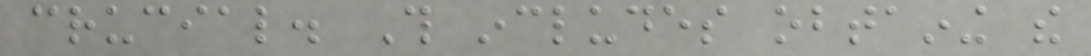crucial. This includes obtaining the
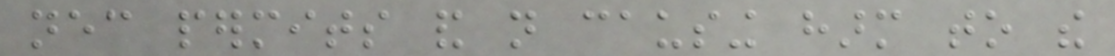necessary permits and not causing harm to the
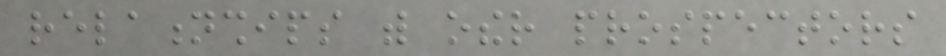relationships with other prospectors
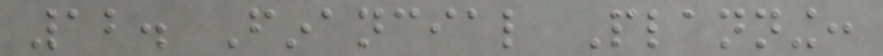12. Financial Planning:
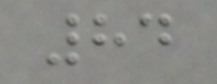84
